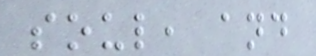soul, and
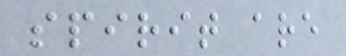spirit are
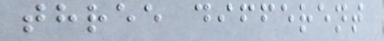three different
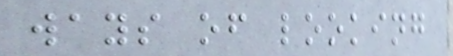ways of looking
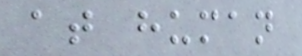at human
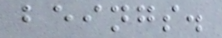beings.
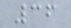36
